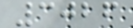3026
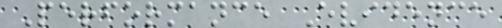Performance Evidence
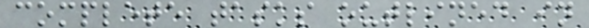complete tasks outlined in
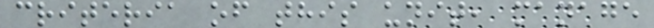criteria of this unit, manage
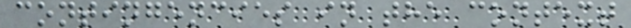contingencies in the context
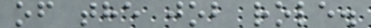of the job role.
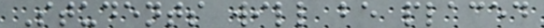Students will be placed
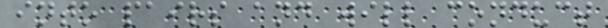into pairs and will conduct
